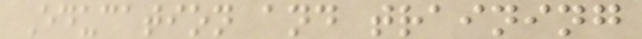Education and training
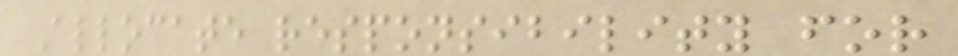Allocate responsibility for
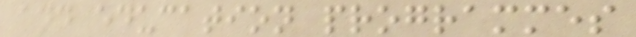and education programmes
